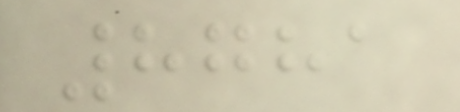8781
